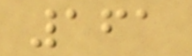161
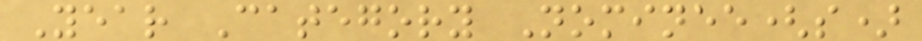Year Category Nominee(s)
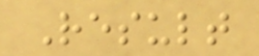Result
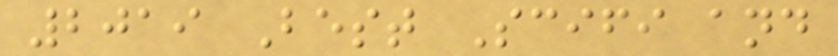2019 Best Scifi and
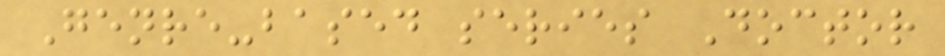Genre-based series Doctor
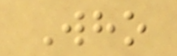Who
